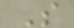S
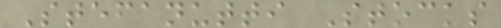Stefanutti Stocks
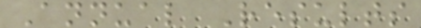Annual Results
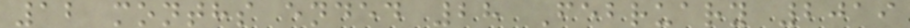12 months ended 28 February 2019
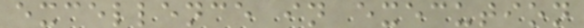excellence in execution
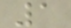1
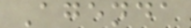Agenda
